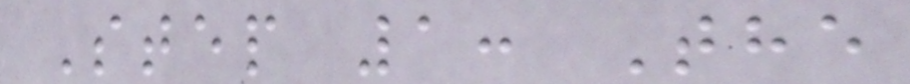Step 1: The
